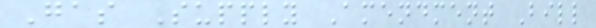Gas Supply Amendment Bill
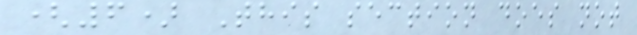(6) This section does not
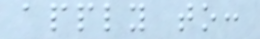apply to:
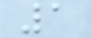1
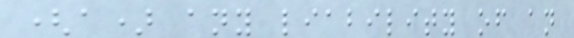(a) any liability of an
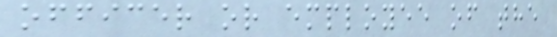officer or employee of the
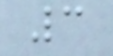3
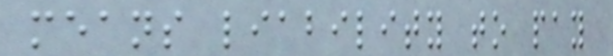means liability to pay
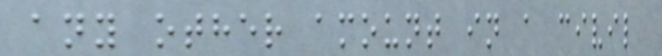any other amount in a civil
